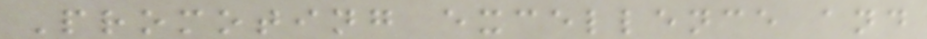Promoting excellence and
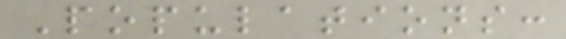Populations:
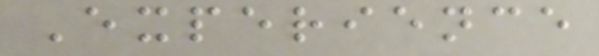Experience
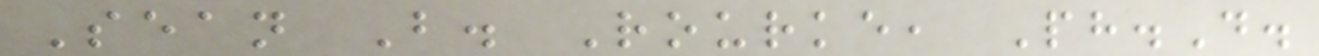Sean B. Rourke, Ph.D.
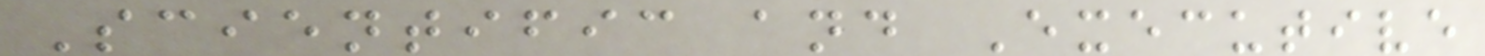Scientific and Executive
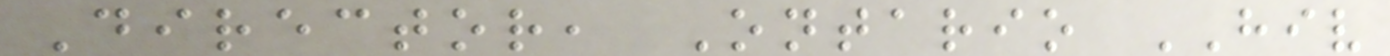Director, Ontario HIV
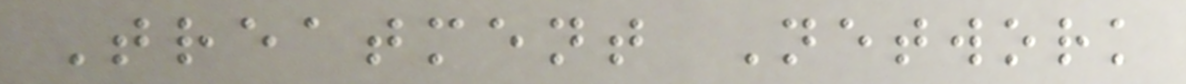Treatment Network
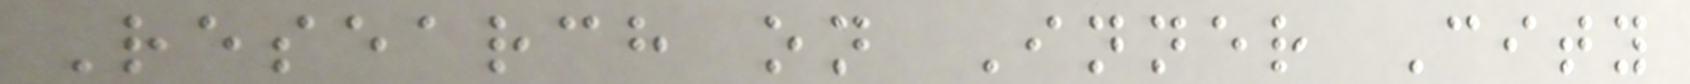Research on Inner City
